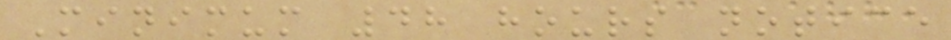Minimum 48 hours notice
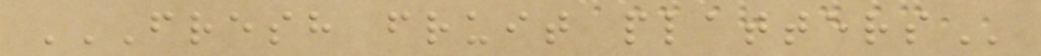FRESH FRUIT PLATTERS
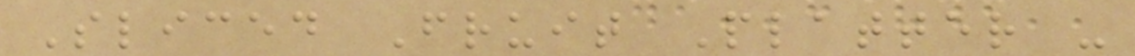Sliced Fruit Platter -
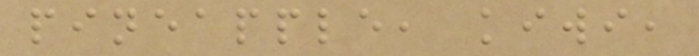pineapple, kiwi,
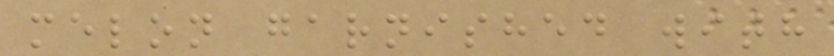melon garnished with
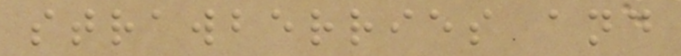strawberries and
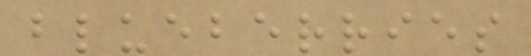blueberries
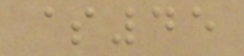$45
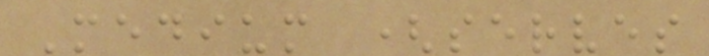Medium (serves
